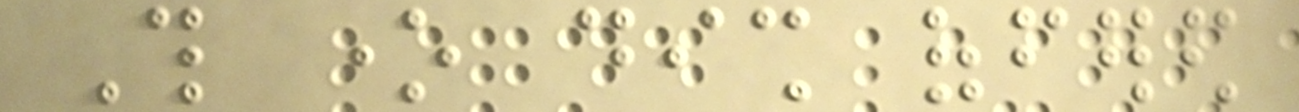This one dish offered
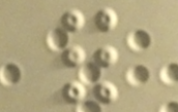for
